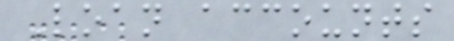Loan accounts
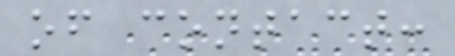of contact:
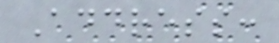Address:
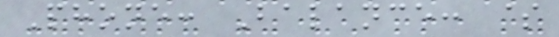Phone: Balance: $
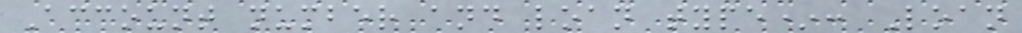Account number and loan type*: Loan
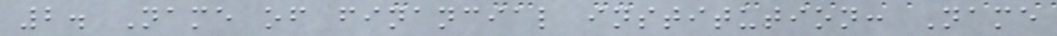2. Name of financial institution: Name
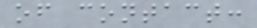of contact:
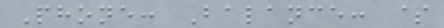Phone: Balance: $
